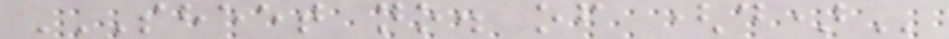SHEET NO. OF (D)
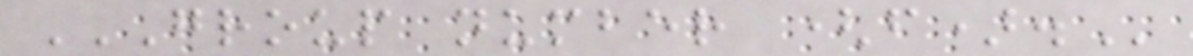GROUP NUMBER (F).
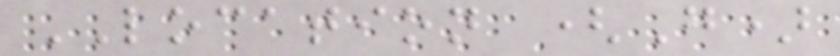LOCATION (G)
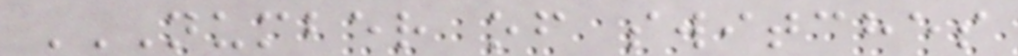NUMBER OF SWITCHES
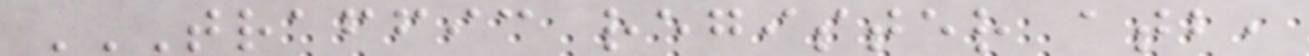TRAFFIC REGISTER ATB,
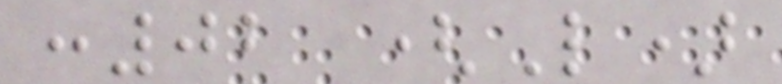:02 (L)
